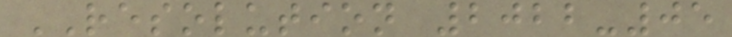RESOLUTION 2022-05
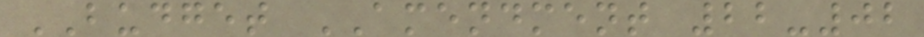BUDGET AMENDMENT 22-02
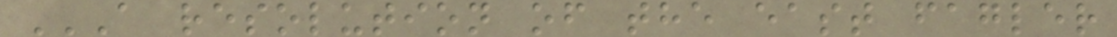A RESOLUTION OF THE EAST FAGLER
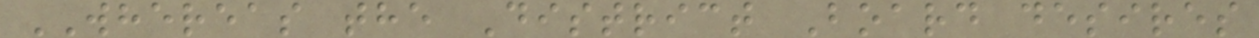WHEREAS the District Board desires
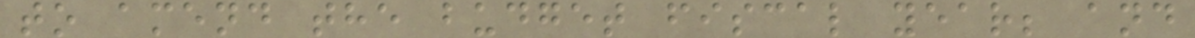to amend the budget fiscal year; and
